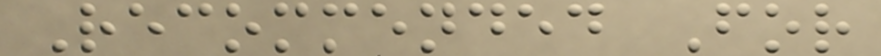Recommended For
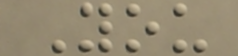You
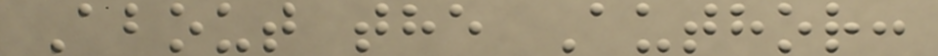About the Author:
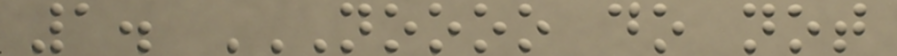1. NOOOO DO NOT
